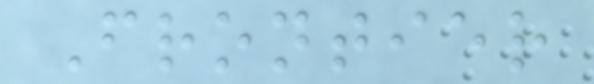Frontier
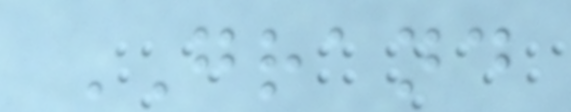GRAND
